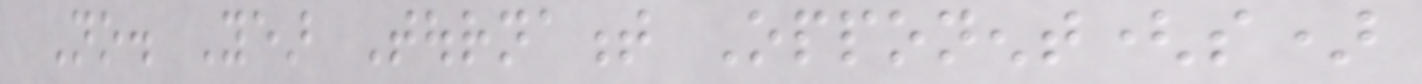No. Year Tournament Opponent(s)
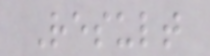Result
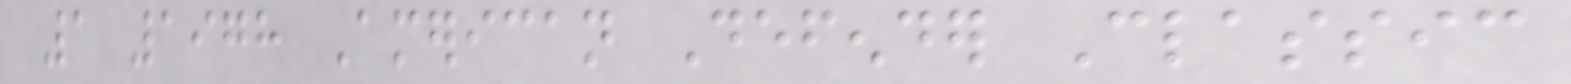1 1978 American Defender Classic
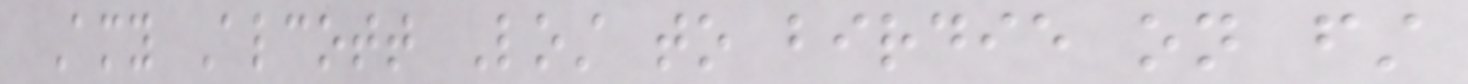Amy Alcott Lost to birdie on first
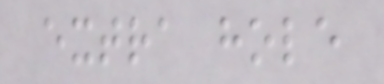extra hole
